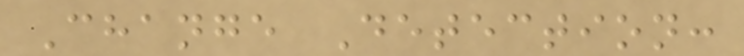Change Detection:
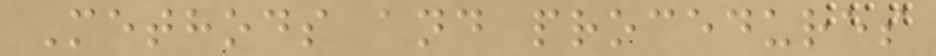Methods and procedures
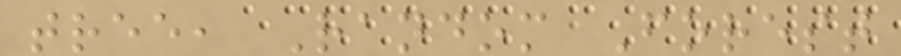tree, Random Forest
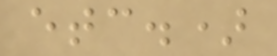etc.)
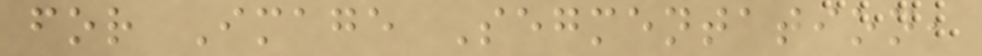for Image Segmentation,
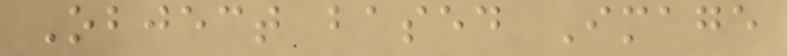Object based Image
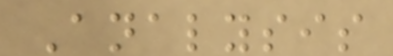Analysis
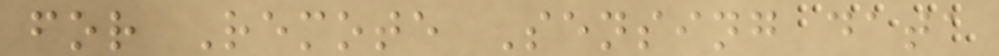for Remote Sensing data
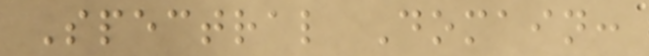Spectral Domain:
